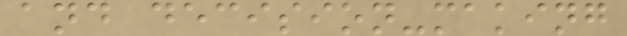and decision-making
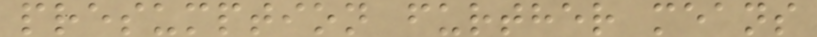presumption further means
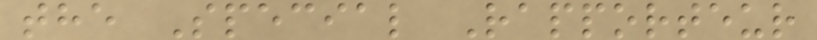the Special Rapporteur
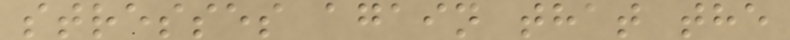stresses again that the
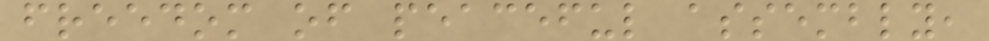freedom of peaceful assembly,
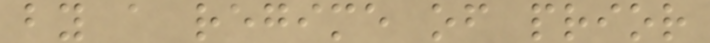by a regime of prior
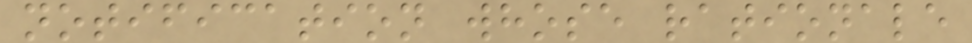notification whose rationale
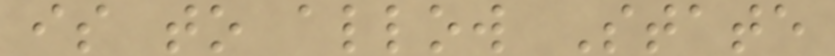is to allow State
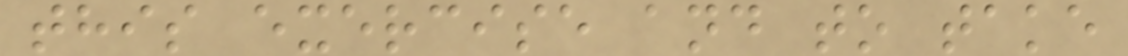this exercise and to take
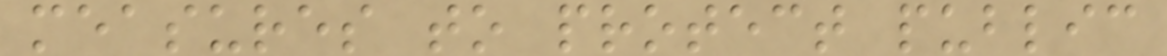measures to protect public
